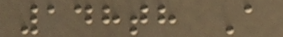148th A
